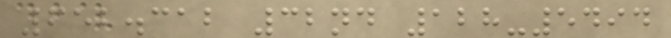652.312 32nd 128-5494
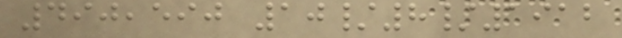490,590 10/8/1912
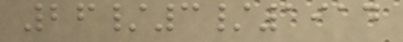26/3/1914
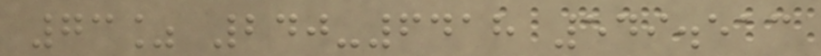73% 240-6418 549.513
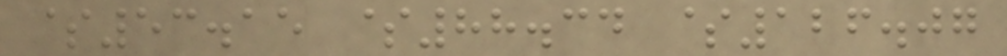$53.15 $88.34 $126.07
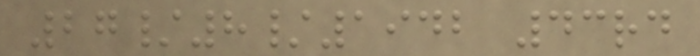27/8/1942 43rd
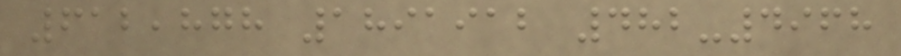612,878 1891912 482-4968
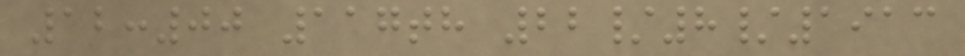12:00 117th 22/8/1913
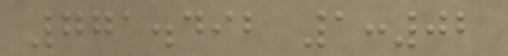771.492 1:02
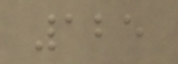125
